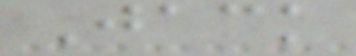Jack
